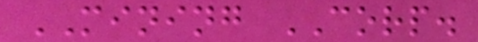MINING CORP.
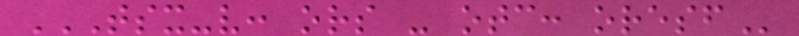TSX-V: ORS - OTC: ORESF
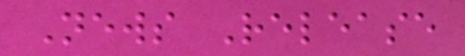News Release
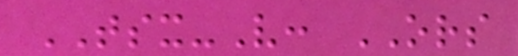TSX-V: ORS
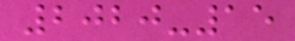2020-15
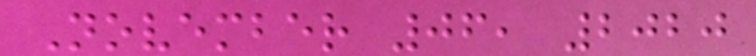November 06, 2020
